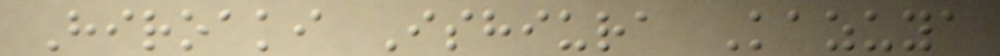Hiroaki Ishiura Kazuya
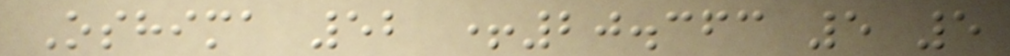Oshima 52 +20.363 5 5
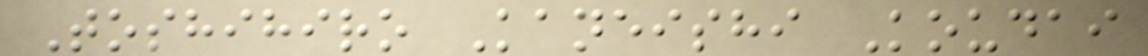Toshihiro Kaneishi Koudai
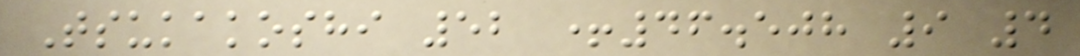Tsukakoshi 52 +46.508 9 4
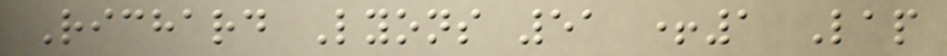Richard Lyons 51 +1 Lap
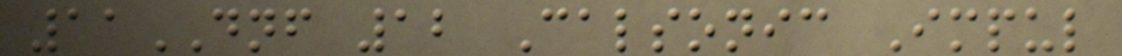11DNF 12 Calsonic Impul
